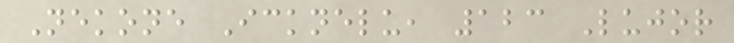Nekone Icknelu, 123 Lujor
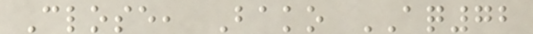Close, Bako AQ72
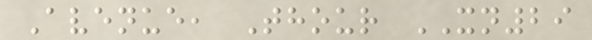Avenue, Thour XN29
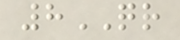8QR
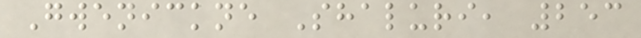Gwenickne Shaluri, 253
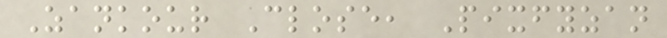Zankour Close, Pixfyzan
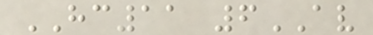HC11 6AV
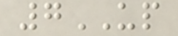7UP
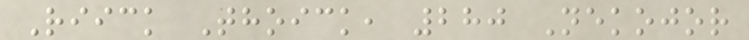Riick Thoick, 280 Nekojor
